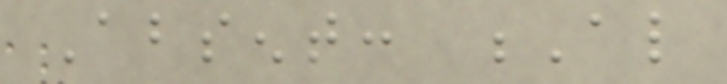Absent: Al
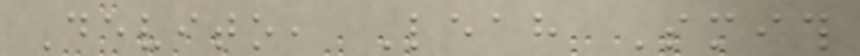Devito, Leah Smith
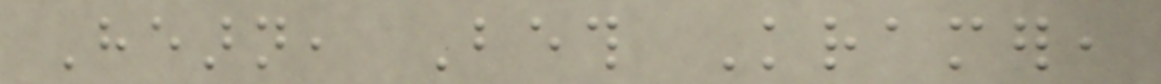Hearn, Beth Kramer,
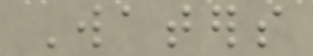Waters
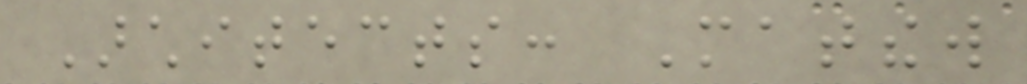Architects: Matthew
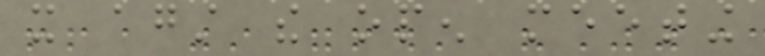it against the open meeting
